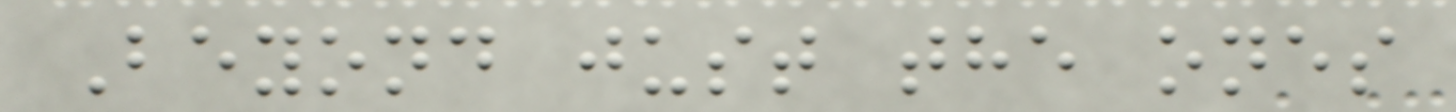Beyond just the ones
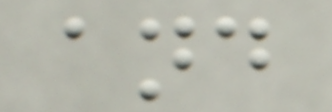and
